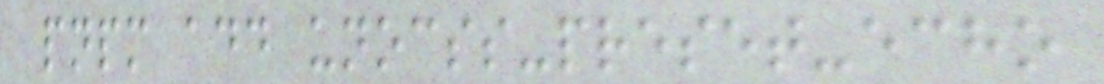pnpm add unocss-preset-echo
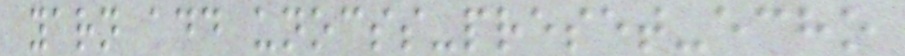yarn add unocss-preset-echo
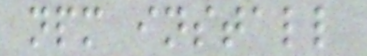npm install
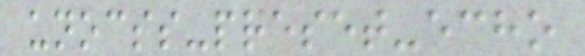unocss-preset-echo
